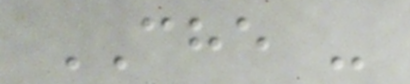CHE -
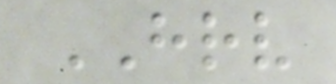HRV
